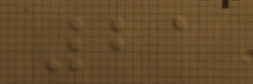21
